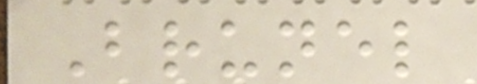Brunel
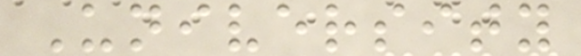University
